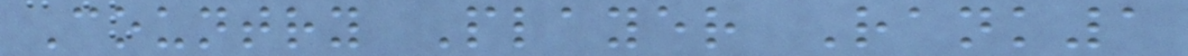Country Player Rank1
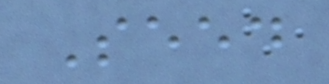Seed
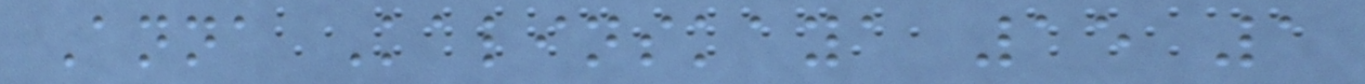Anna Kalinskaya 15 1
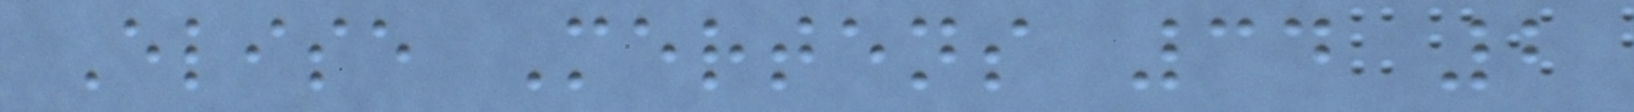Elise Mertens 34 2
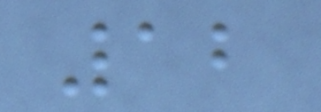12
